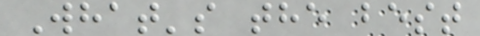What's the best
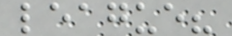league?
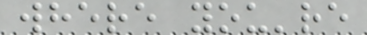where you're
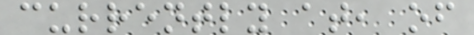currently at, of
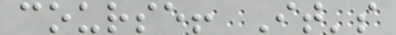course! It's
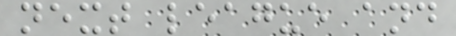next league and
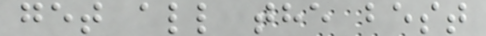get all the best
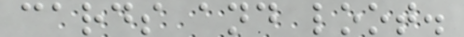cards and loot.
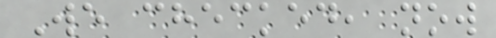We checked, now
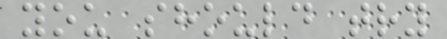you should try
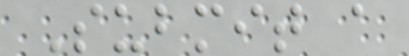Submit a
